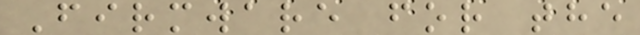Firmware for the
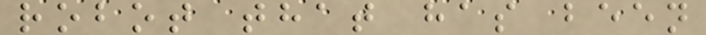robot that has been
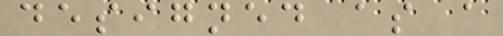designed as a
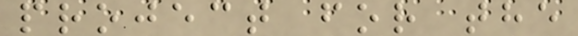project for the
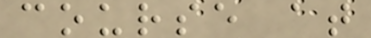course at
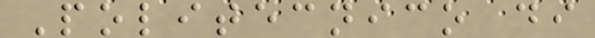Politecnico di
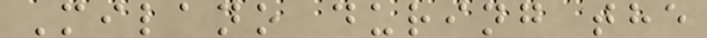Milano during the
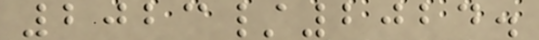2023/2024.
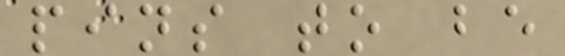pins to be
